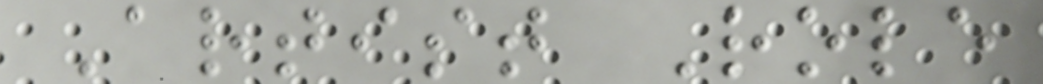Artist Role
